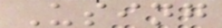Using
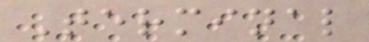Terminal
